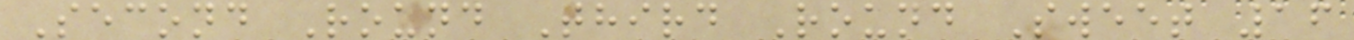Second Round Third Round Sweet 16
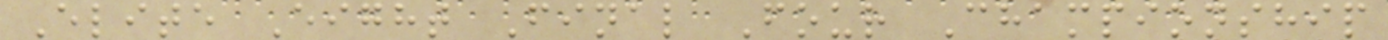Elite Eight Final Four Championship
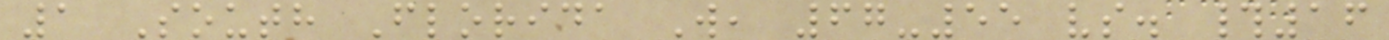1 South Florida W, 67-55 vs. #16
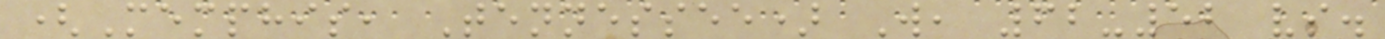(Memphis, Tennessee) W, 62-52 vs.
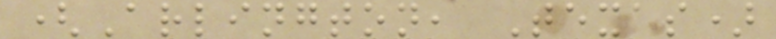(Arlington, Texas)
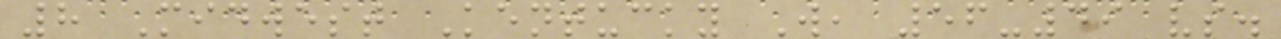8 Midwest Kentucky W, 56-49 vs.
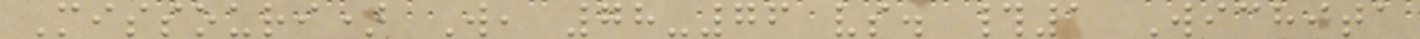Missouri) W, 78-76 vs. #1 Wichita
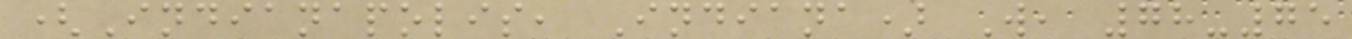(Indianapolis, Indiana) W, 78-75
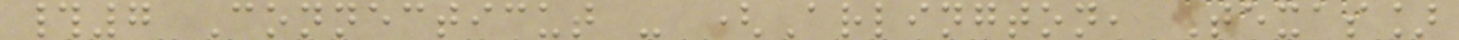#7 Connecticut - (Arlington, Texas]
